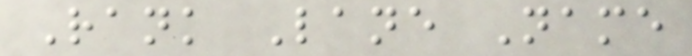Rank Lane Name
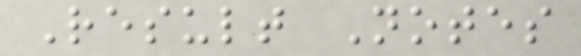Result Notes
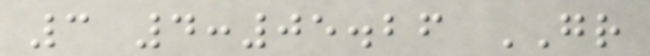3 4:05.26 GR
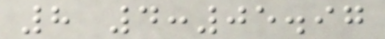8 4:05.97
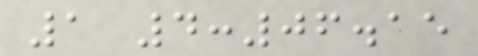1 4:06.15
